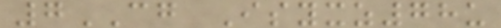7CG Isyxz78u
